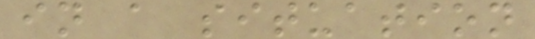in a situation
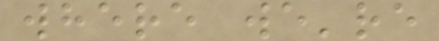where we're
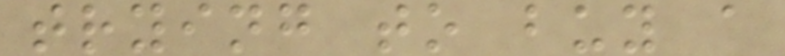trying to buy a
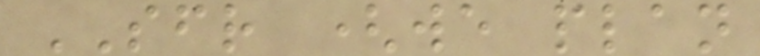SFR (we plan
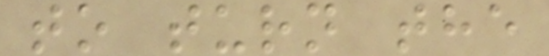to turn the
